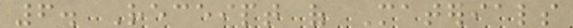6. Receipt of Materials
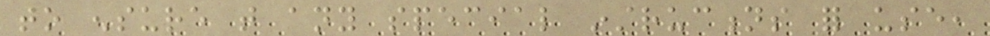to ensure that any special instructions for use,
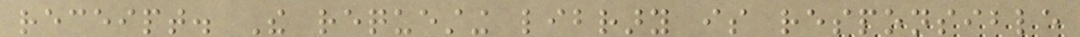receipt. The requesting library is responsible
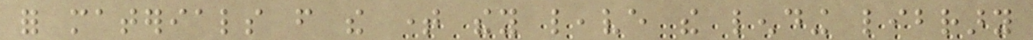for materials from the time they leave the lending library
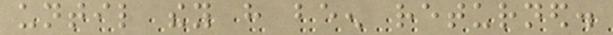until they have been returned.
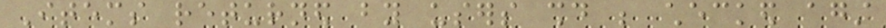Items returned by users should be checked against
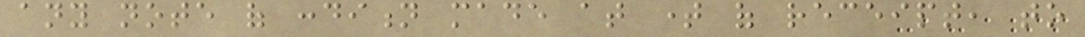any note of condition made at time of receipt, to
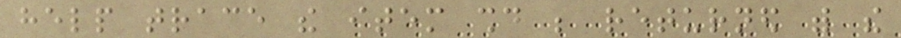help trace the item should be returned with the
